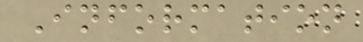Information
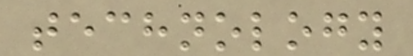technology
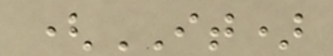(IT)
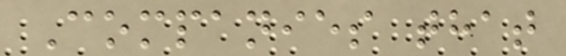Companies that
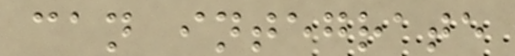can integrate
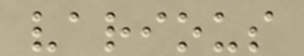various
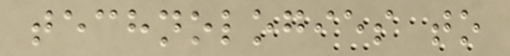technologies to
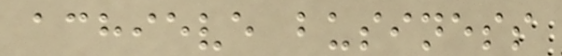achieve business
